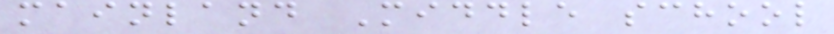mainland Middle school
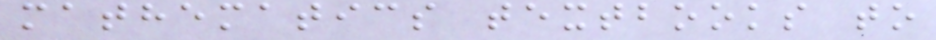mathematics textbooks to
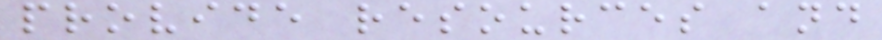provide resources and
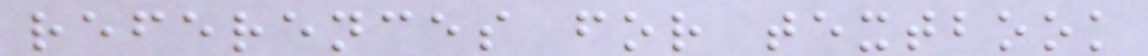references for textbook
